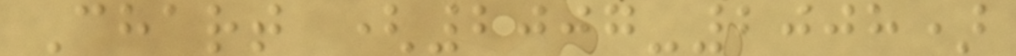Chart (2007-2008)
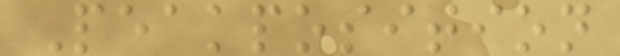Peakposition
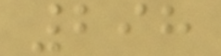298
